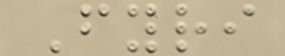Fyri
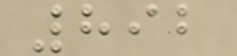892
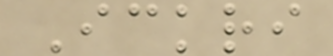Ickri
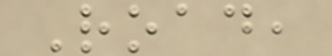Road,
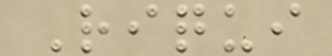Riqui
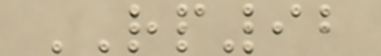RP92
